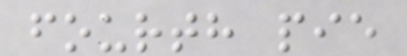fourth pie
